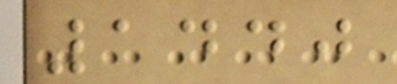1440
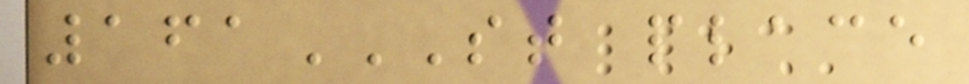161ST PLACE
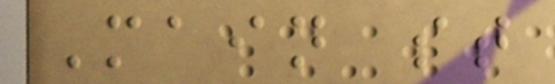Main st
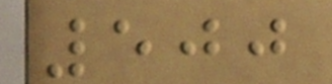500
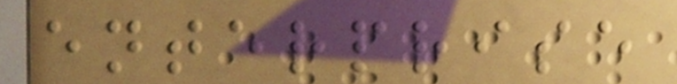enterprise
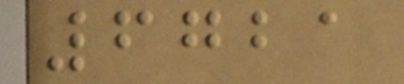6721
